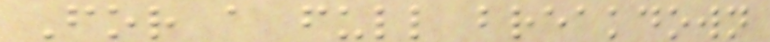For a full breakdown
